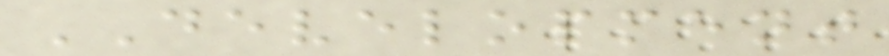DEVELOPMENT
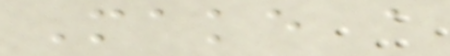Make a
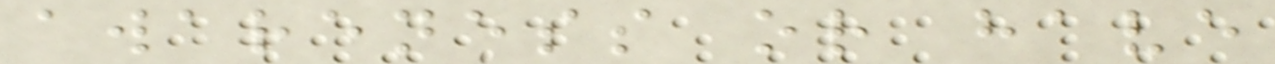awareness or have
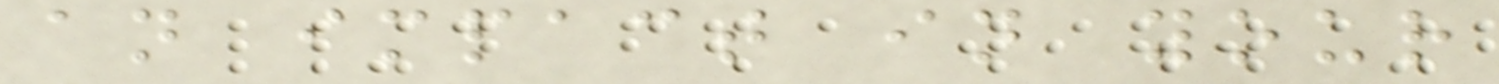an impact in your
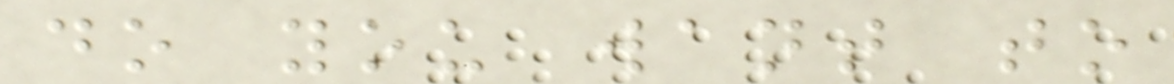do you want to
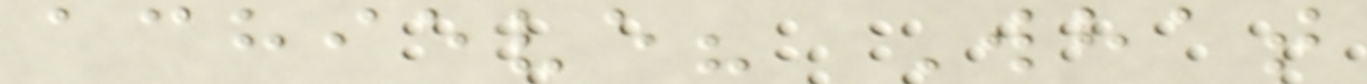achieve? What
